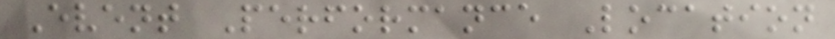Event Performance Location
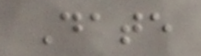Date
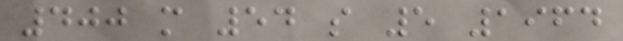400 m 54 s 5 1964
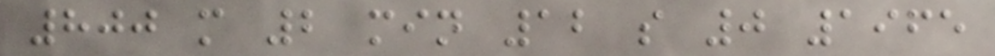800 m 2 min 12 s 0 1965
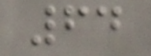64
